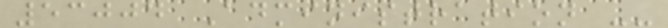53004 Administration --
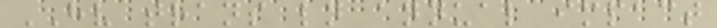HV trans ln annual impact
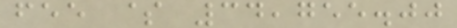fee $ 34,755.00
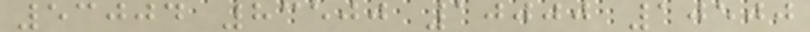53004 83500 10000 10500
